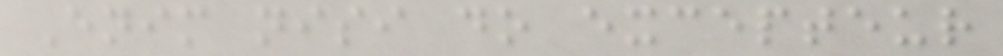Enim nisi do excepteur
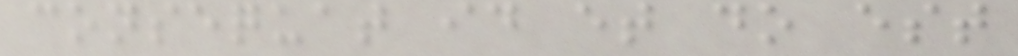consequat id et do est
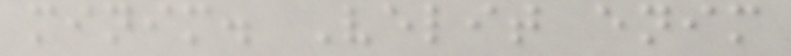minim. Velit enim
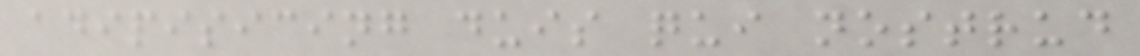adipisicing duis qui nostrud
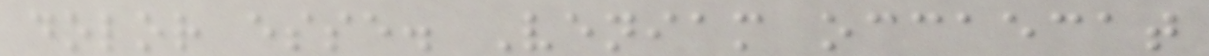dolor esse. Veniam occaecat
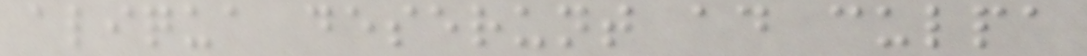aliqua deserunt ad culpa
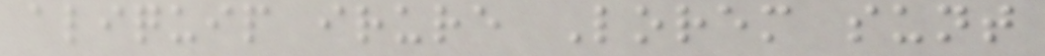aliquip irure Lorem sunt
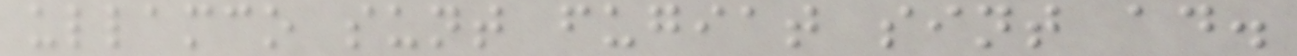ullamco sunt fugiat sint ad.
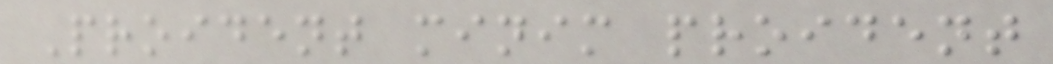Proident minim proident
